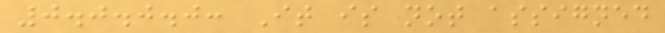0.0.0.0: It is not assigned
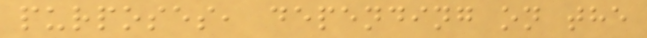purposes, depending on the
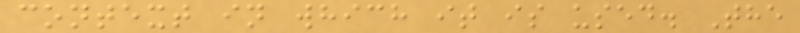context in which it is used. The
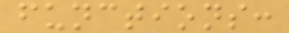functions:
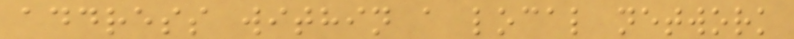address within a local network
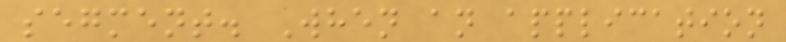segment. When an application
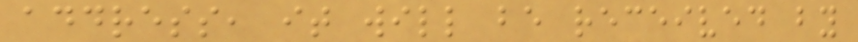address, it will be received by
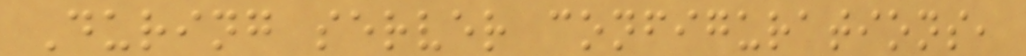During server configurations,
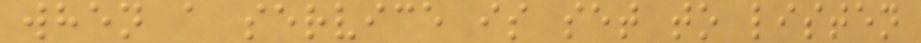when a service is set to listen
